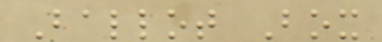Ballot Box
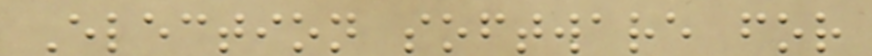Election software for
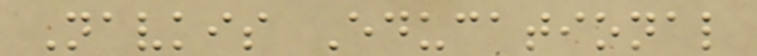Navkis Educational
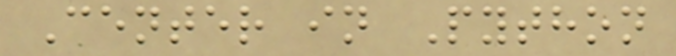Center in Python
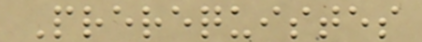Prerequistes
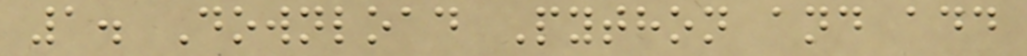1. Download Python and add
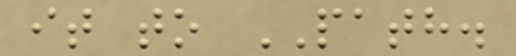it to PATH.
